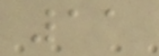11
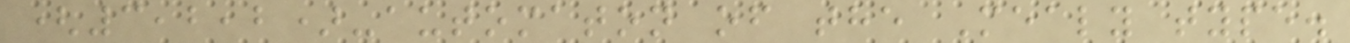(3,2,2)-automaton of the Mealy type.
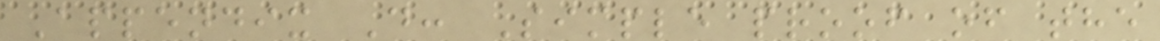Appendix D: Simple proof of the
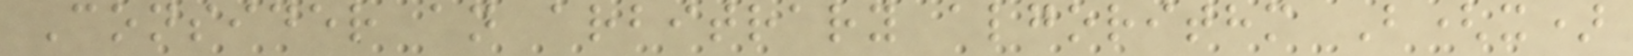Consider an arbitrary algorithm B(x)
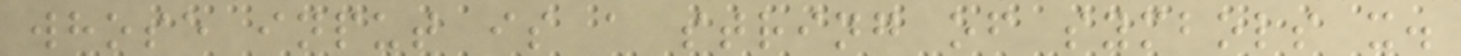whose input is a string of symbols x.
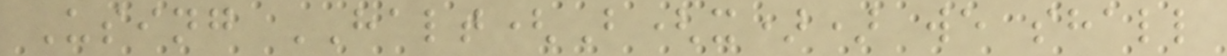Using HALT(B(x)) we shall
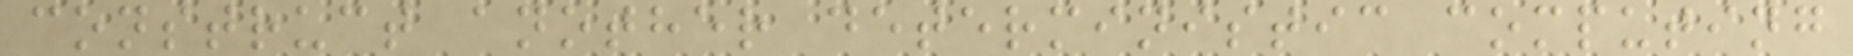construct another deterministic computing
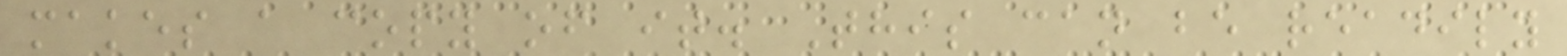makes a copy of it. This can be readily
